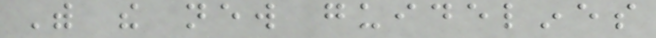With the new guidelines
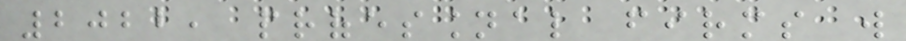2022, professional firms will
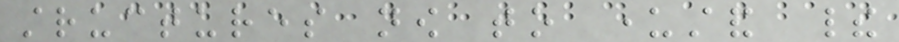structures now to understand their
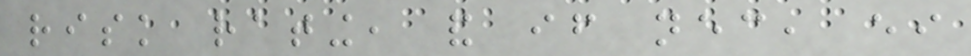risk rating, and if necessary, either
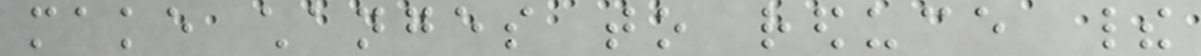make changes to reduce their
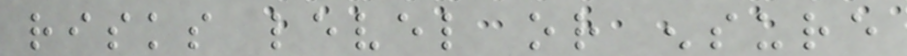risks level or ensure
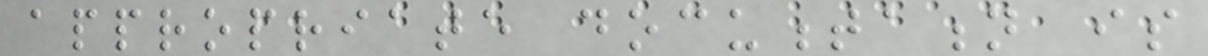appropriate documentation is
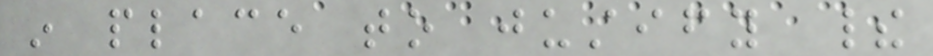in place to justify their
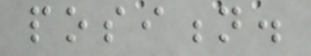position.
